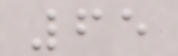65
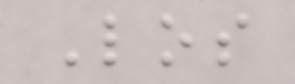Los
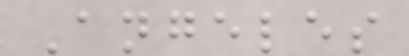Angeles
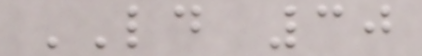LD 30
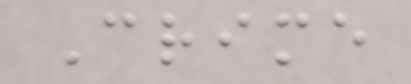Crime
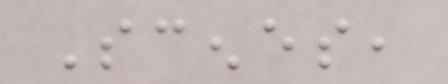Scenes,
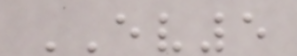EV5
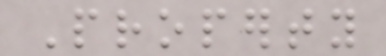Property
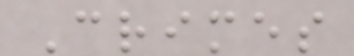Crimes
